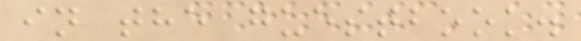in the guestbook.
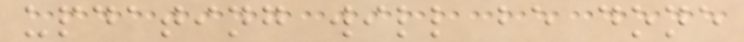updating will be done
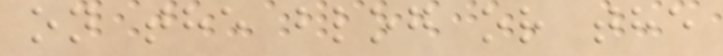on the blog or the
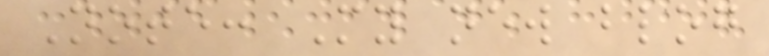Note: My new blog
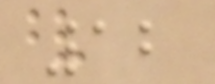12
